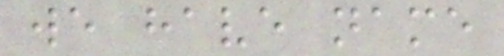we have name
